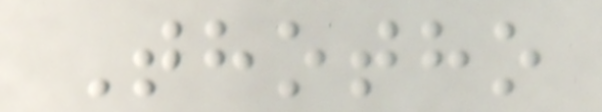Thotho
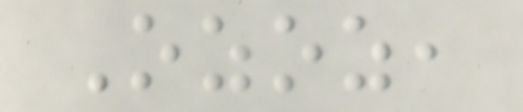Ozoz,
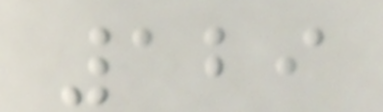129
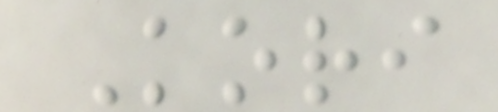Kori
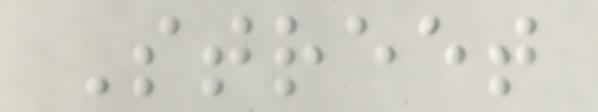Street
